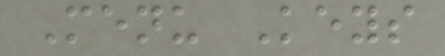Menu Keys
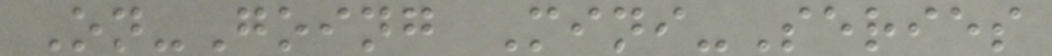On-Going Mini-Series
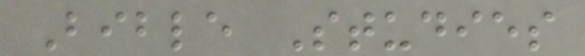Bible Studies
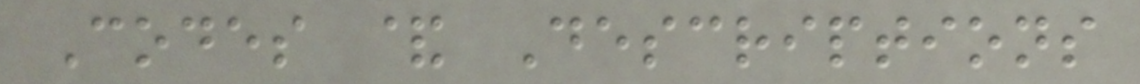Codes & Descriptions
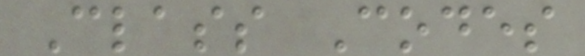Class Codes
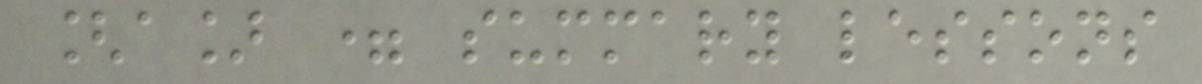[a] = summary lessons
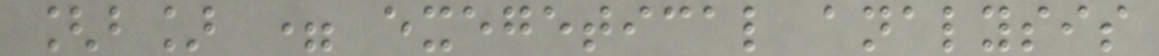[b] = exegetical analysis
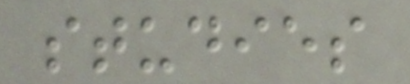studies
